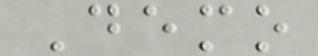Demo
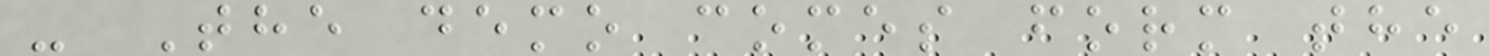- The demo comes form the
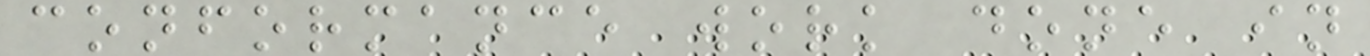conformance work done in
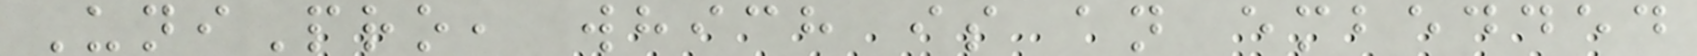UniPro, which is an embedded
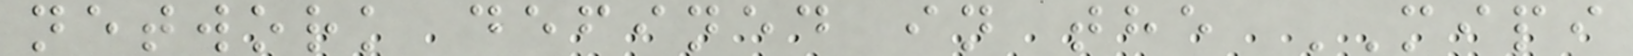network defined in the MIPI
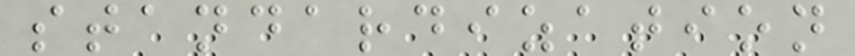standardization
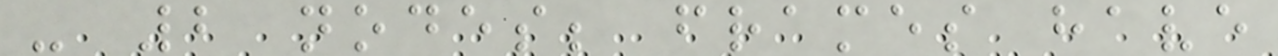- 2 nodes; frames have
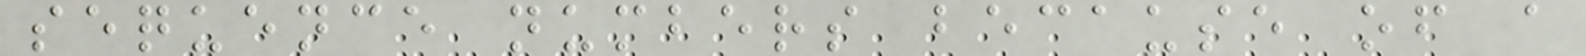sequence numbers because of a
